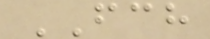FCH
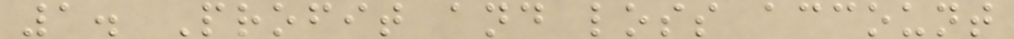1. Profit and loss account
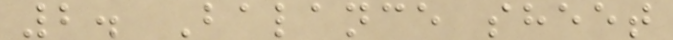2. Balance sheet
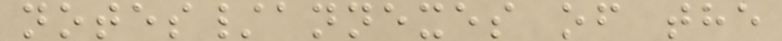notes/annexes of the
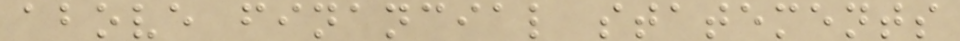above financial statements
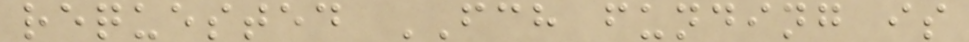requested FCH funding is
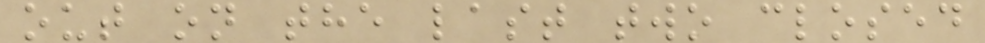out on the last two closed
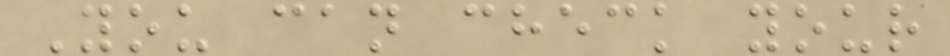You can check your
